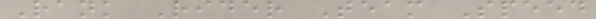Rank Rider Team Speed
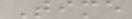Time
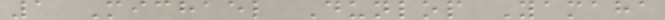1 Michael Dunlop Yamaha
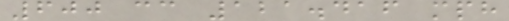600 cc 121.416 mph
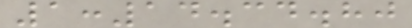1:14.34.80
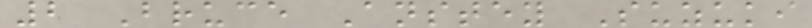2 Bruce Anstey Suzuki
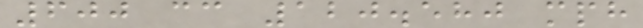600 cc 120.580 mph
